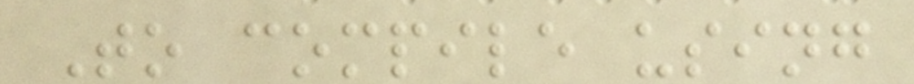To compile using
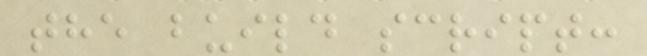the build script:
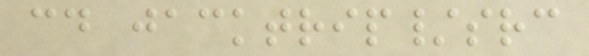cd jacktrip/src
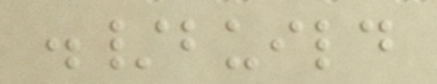./build
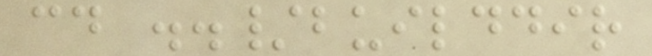cd ../builddir
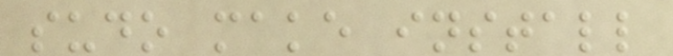sudo make install
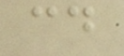cd
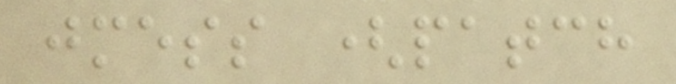jmess (patch
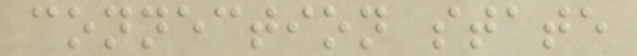connection state
